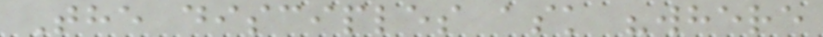The disciples ask "where
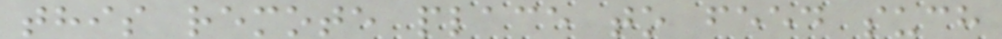this remote place to feed such
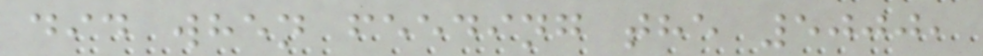did when feeding the 5000,
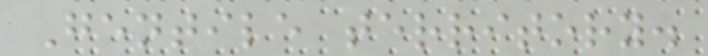Gentile territory.
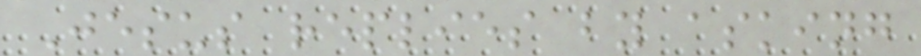Jesus replies by asking
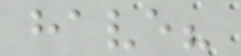have?
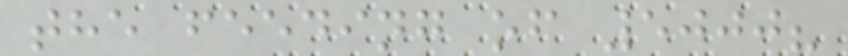the feeding of 5000?
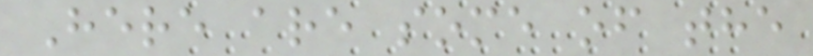Here are some of the
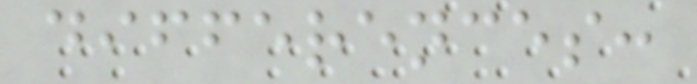differences:
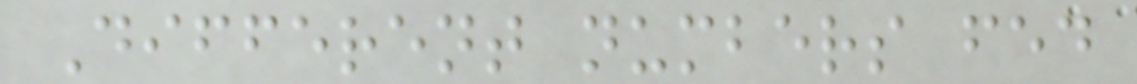Different numbers fed
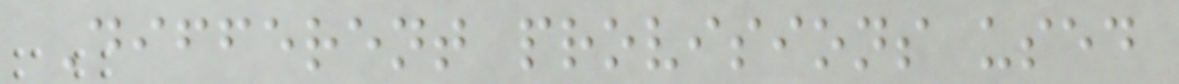Different provisions used
